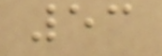53
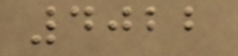4022
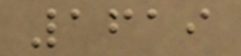1619
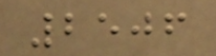2506
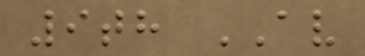9th AV
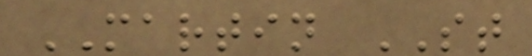MARTIN ST
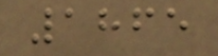1865
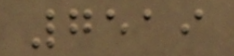7519
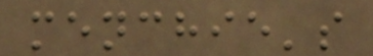menchie's
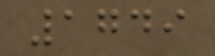1749
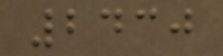2430
